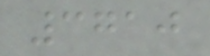3710
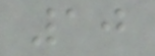10
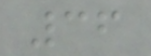36
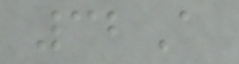32A
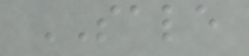SALE
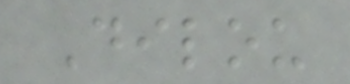Dilou
